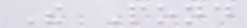The Pond
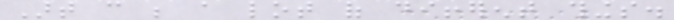Art can be a lot of different things.
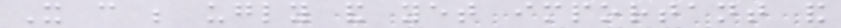It can be ugly and yet important and
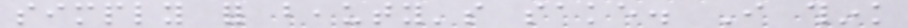simply for beauty's sake. I think
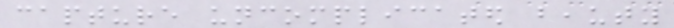capture uncomplicated beauty
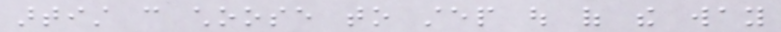artist can choose to step out of the way
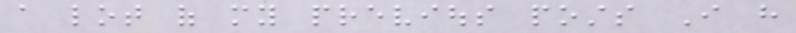a lot of my previous posts I have
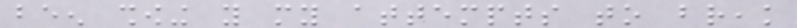been showing you my attempts to break
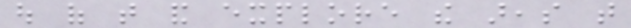out of that and explore the areas that
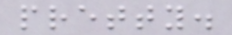pretty.
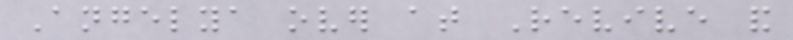Angelya over at Revive and
